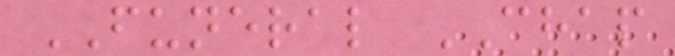FUNERAL CHAP
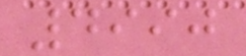4990
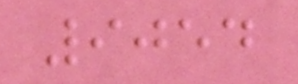9054
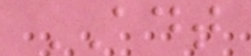ADT
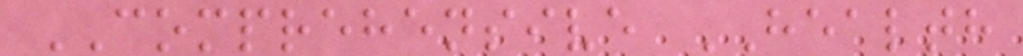COMPREHENSIVE HEALTH
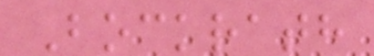Bockrath
